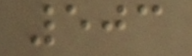503
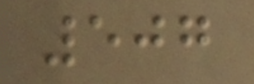507
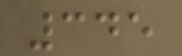345
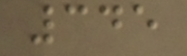345
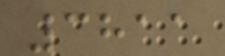3811
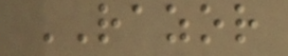RAZOR
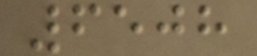6508
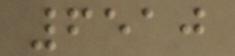6510
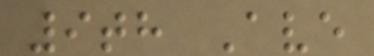9th Ave
